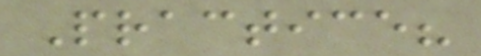Practice?
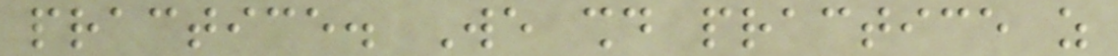practice. We should practice as
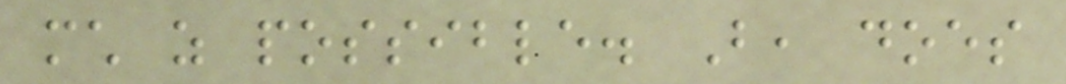much as possible. But, does
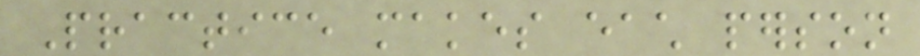Practice makes each person
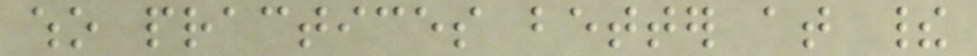who practices better at their
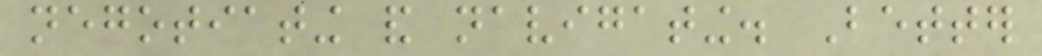negotiating and navigating. Better
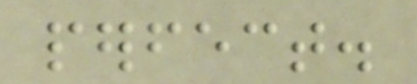perfect.
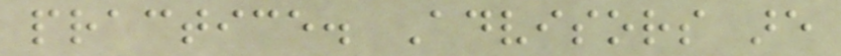practice. Advisors are
